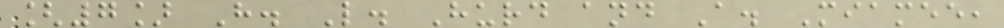[7] H. L. Hurd and A. Miamee,
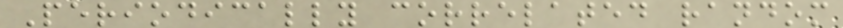Periodically correlated random
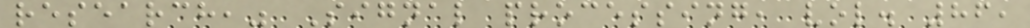research," Signal processing, vol. 86,
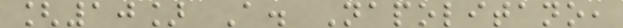[10] A. Napolitano,
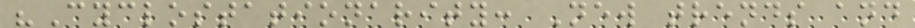"Cyclostationarity: New trends and
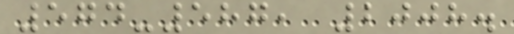574-587, 2008.
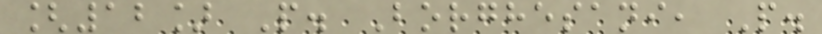[12] P. Borghesani, P.
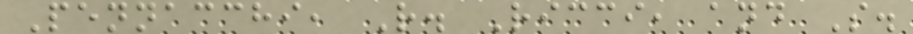Pennacchi, R. Ricci, and S.
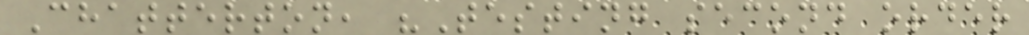Chatterton, "Testing second order
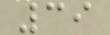39
